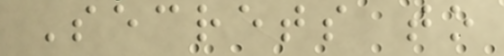Secrets to
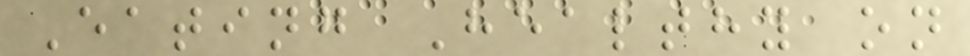Eating Healthy on
